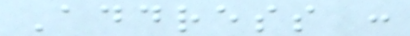Address :
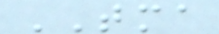TMA
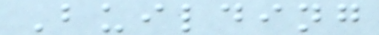Building
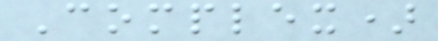Complex)
